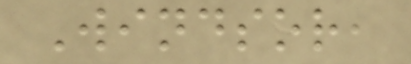Windsor,
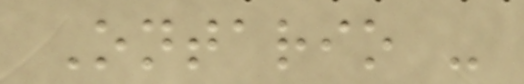Ontario -
